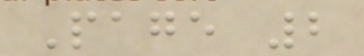Page 2
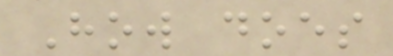How does
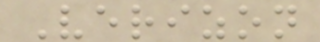Verizon
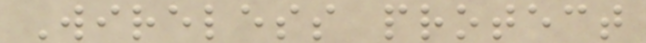Wireless protect
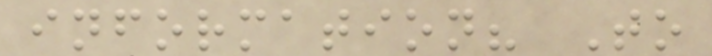information? To
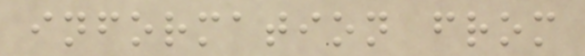information from
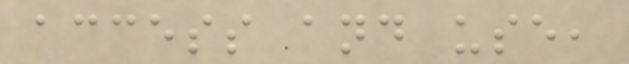access and use,
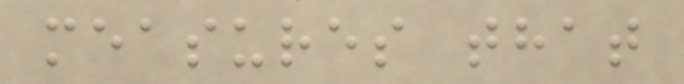measures that
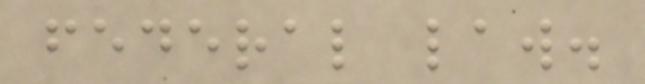federal law.
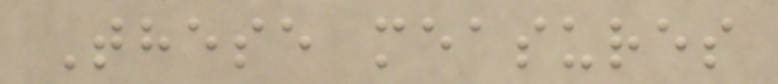These measures
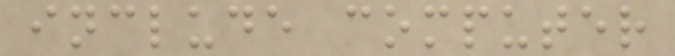include computer
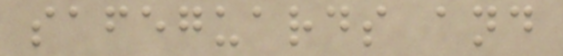safeguards and
